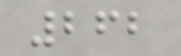262
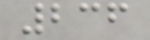236
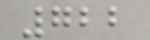722
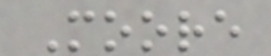Moore
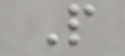P
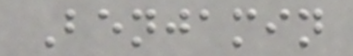Benjamin
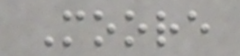Moore
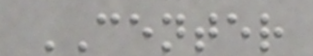CENTER
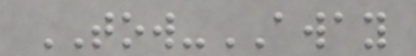TOW-AWAY
